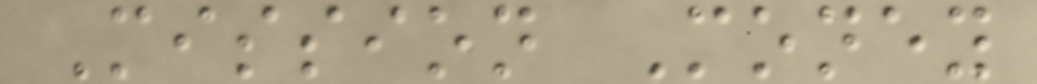Mission Money
